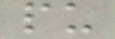pu
